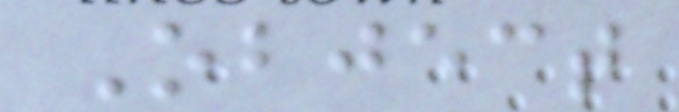Object
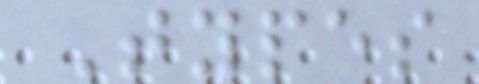Types
